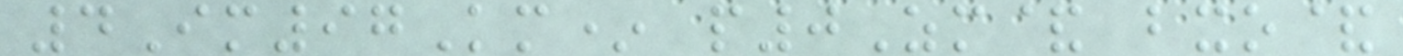4Im97Km* p0Zm& bxo&
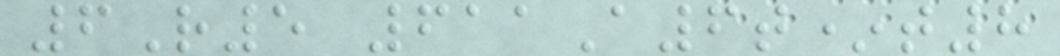6R5 611A6t*t8
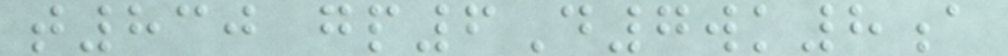t830 gp6D7wk8a
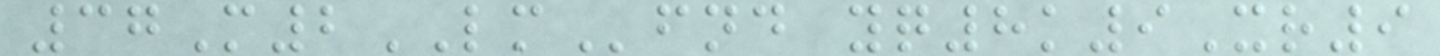37M2LMfnd yq8k9Xr9
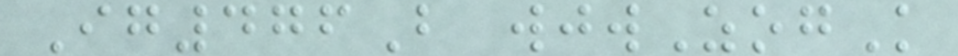Ig476B wjwZogK
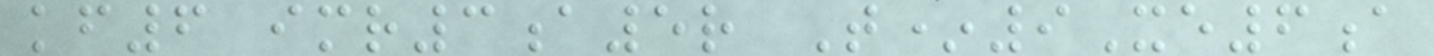kf6 imr3a5r T*9Xe6a
